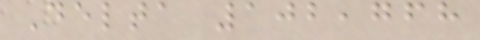Delta 102,768
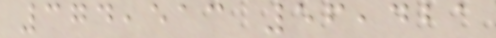374,513 56,421
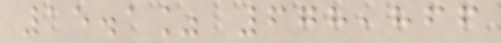15.1% 678,866
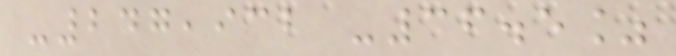-247,932 -36.5%
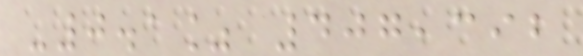-0.1% 407,392
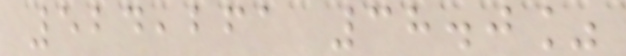524,261 38.0%
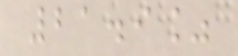21.9%
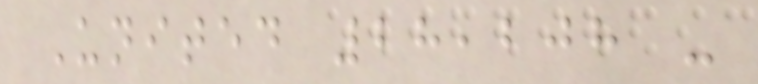United 28,208 -
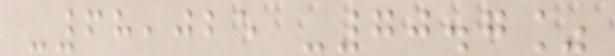-68,025 -70.7%
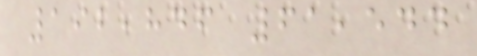192,846 61,544
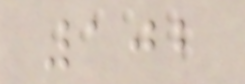102
